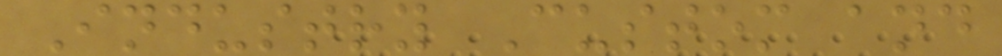Industry Custom and
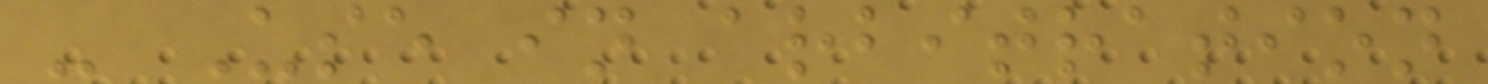- Use in arbitration
